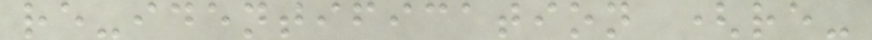re-identification (re-
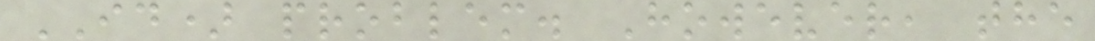ID) problem. However, the
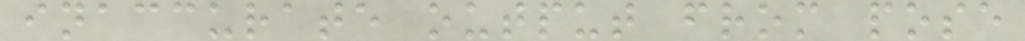inaccurate output from pose
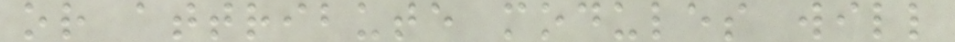or attribute modules will
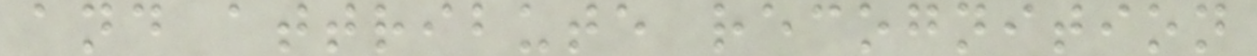and attribute recognition
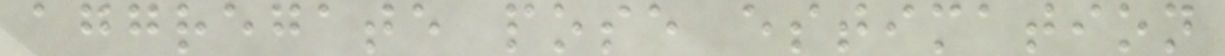aggregate pose estimation
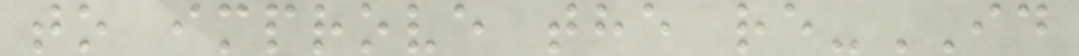to improve the re-ID
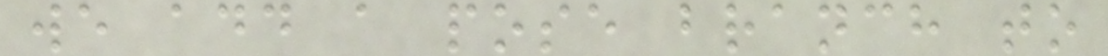we add a pose branch to
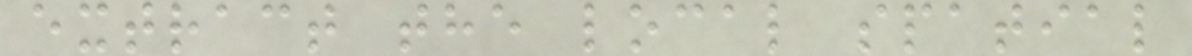extract the local spatial
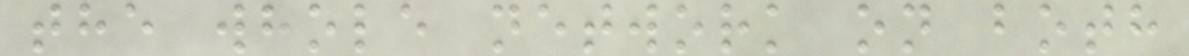the whole network on both
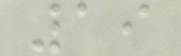19
